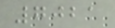7021
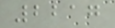2217
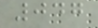047
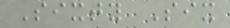Sixty Six
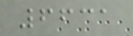6631
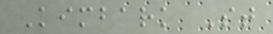Kimbark St
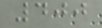400
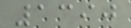1390
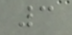3
